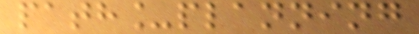path_planning
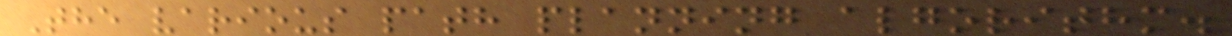The various path planning algorithm.
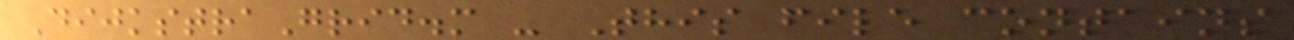DijkstraGrid.m - This file contains
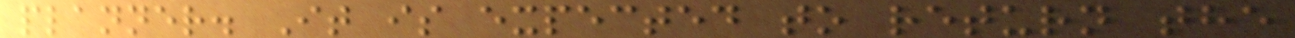planner. It is expected to return the
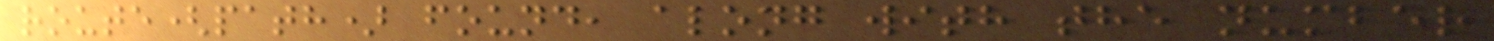route(path) found, along with the number
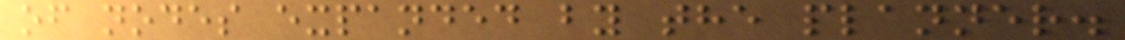of nodes expanded by the planner.
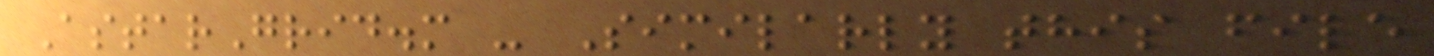AstarGrid.m - Similarly this file
